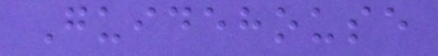Guidehouse
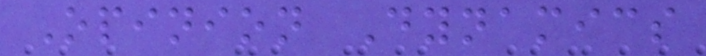Opinion Dynamics
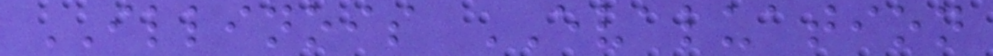ILLINOIS EVALUATION
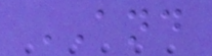AND
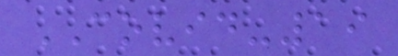COVID-19
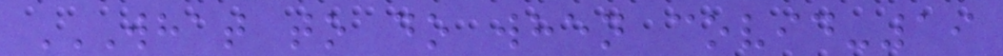WHAT TO DO WHEN COVID-19
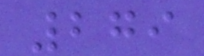279
